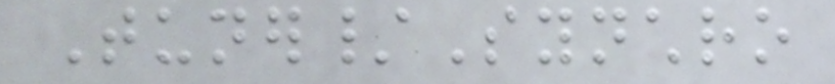Tuner/Synchro
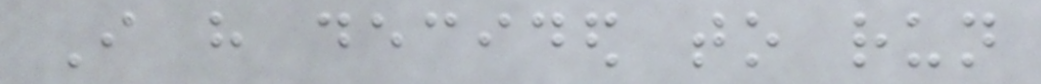I have decided to run
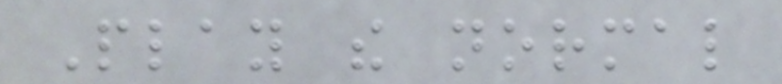Play the normal
